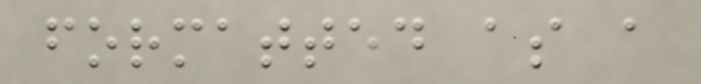formatted as a
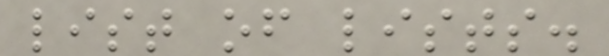list of lists.
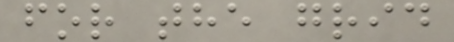for the grid
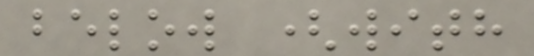below (with
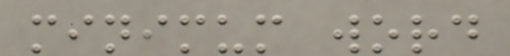minimum word
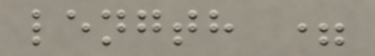length =
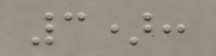3):
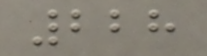228
